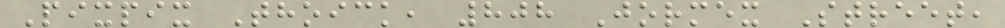Pixpix Thoick, 808 Jormex Street,
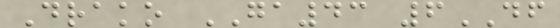Drako GA43 6DF
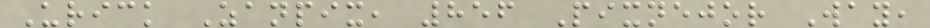Urick Zanpix, 856 Pixnejor Way,
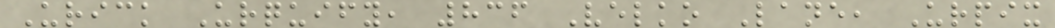Urick Urquify, 836 Velko Lane, Urpix
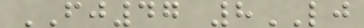FJ47 8LJ
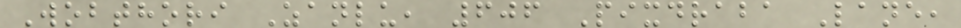Wobthori Zanlu, 606 Pixdraba Lane,
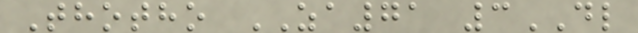Thotho ZA71 3DL
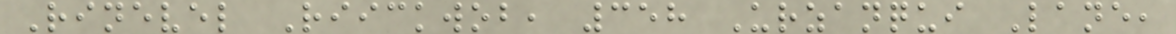Rinevel Riickwob, 358 Urzanqui Lane,
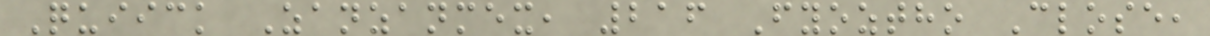Quiick Zanzanmex, 216 Fyoztho Close,
